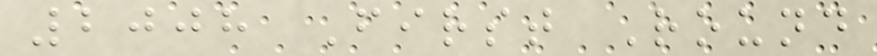2008 First Round
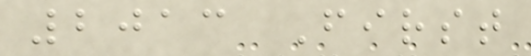2013 First
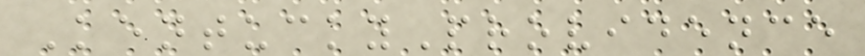KentuckyProvidence
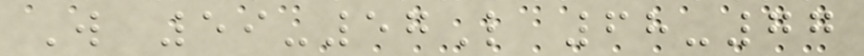W 59-57L 68-77
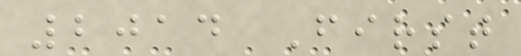2014 First
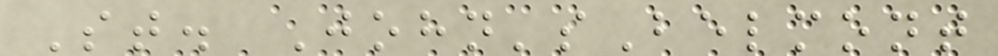St. John'sBelmont
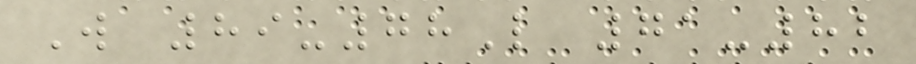W 89-78L 71-82
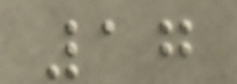17
